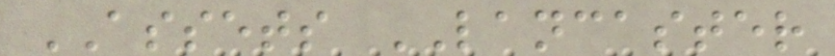ASSETS LANCASTER
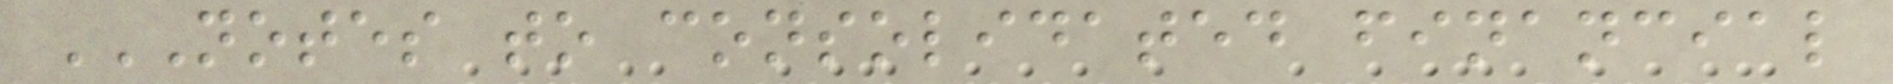NOTES TO CONSOLIDATED FINANCIAL
